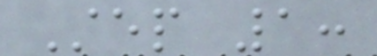Step 1:
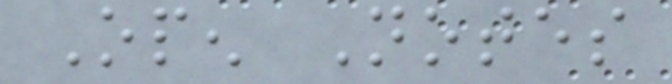Open Notes
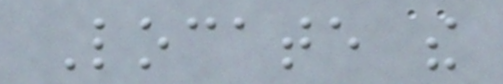Locate the
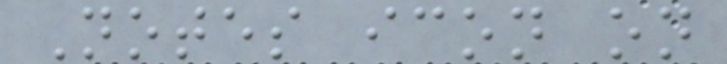Notes icon on
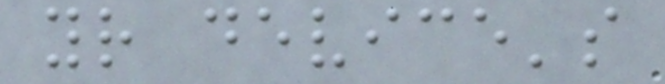your device's
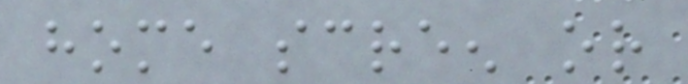home screen or
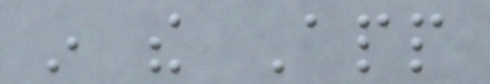in the App
